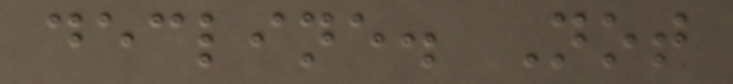decline. Not
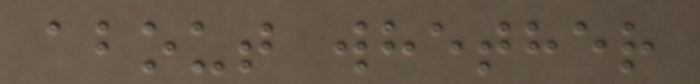about whether
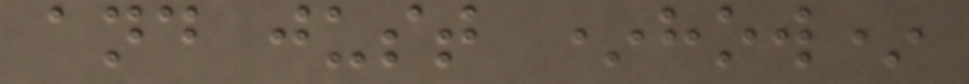and just *how*
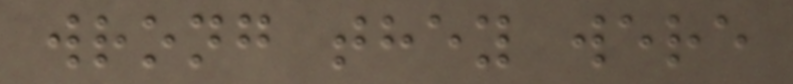wrong they were
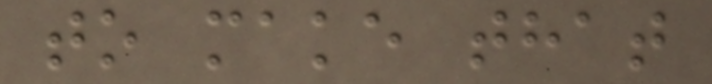to make that
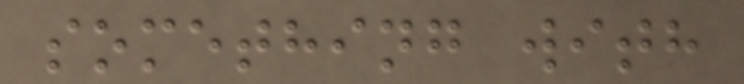something with
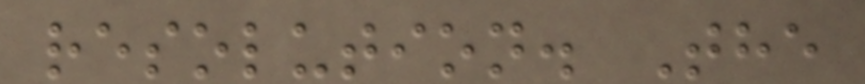resolution. The
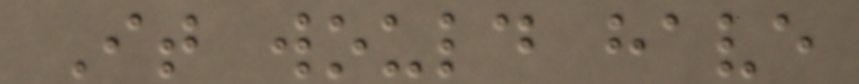It would have
